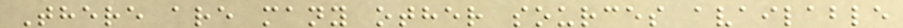There are many other sources available
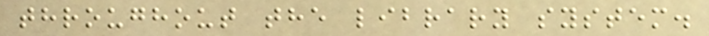throughout the library system.
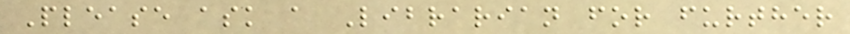Please ask a Librarian for further
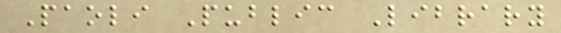Paoli Public Library
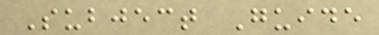Subject Guide
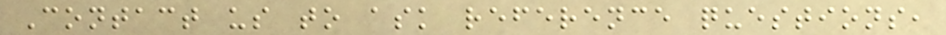Contact us to ask reference questions,
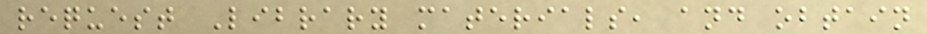request Library materials, and obtain
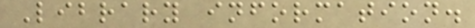Library information.
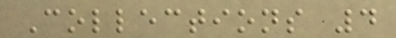Collections 4
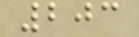203
